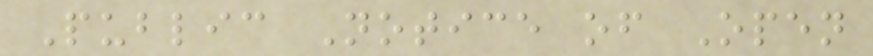Public Notice of Open
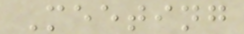Meeting
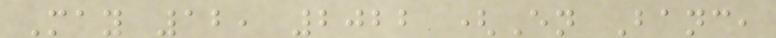May 12, 2022 (En Banc,
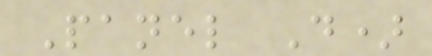Panel D)
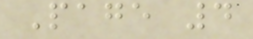Page 4
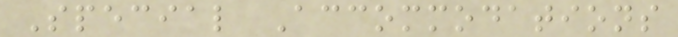Special Accommodations
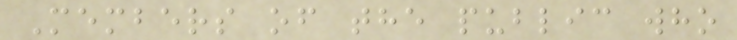Members of the public who
